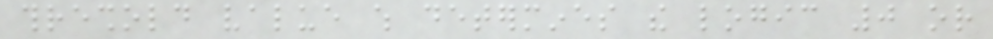threshold value which determines the logic 0 or
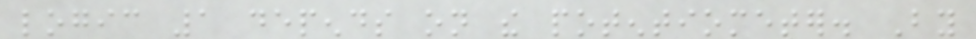logic 1 depends on the potentiometer. By
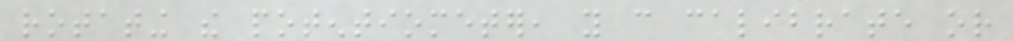rotating the potentiometer, you can calibrate or
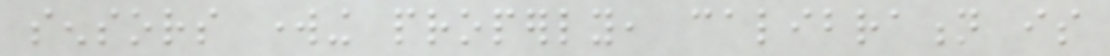sensors working properly, calibration is
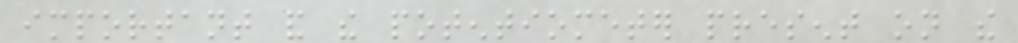important and the potentiometer present on the
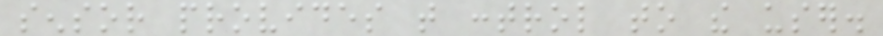sensor provides that control to the user.
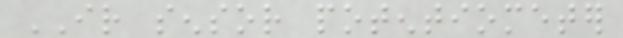IR sensor potentiometer
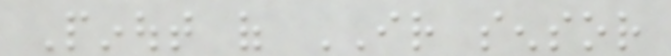Pinout of IR sensor
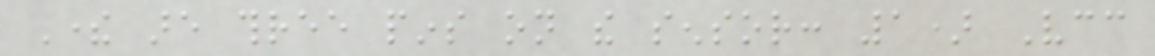There are three pins on the sensor: 1) Vcc
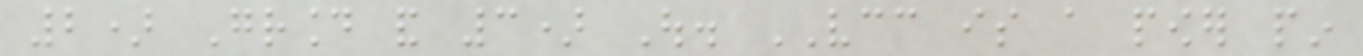2) Ground and 3) Out. VCC is a power pin
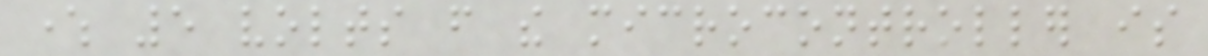where 5 volts from the microcontroller is
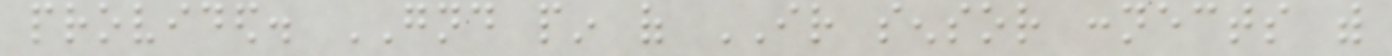provided. GND pin of IR sensor connects with
